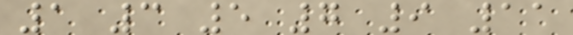1 3 5 7 9 11
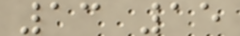13 15
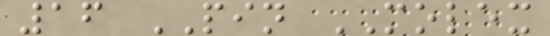16 PIN MOLEX
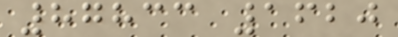87833 1620
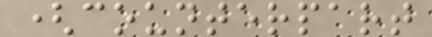(counterpart
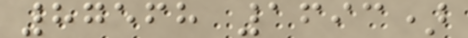87568 1693)
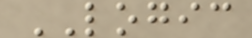LOGIC
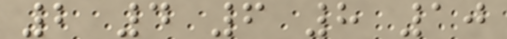2 4 6 8 10
